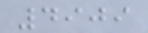4909
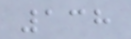138
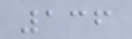136
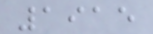1915
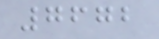7672
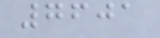7601
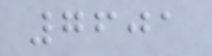7601
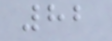82
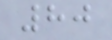80
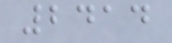2414
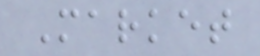Market
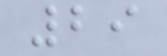29
